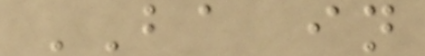BA in
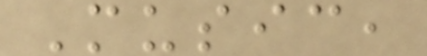Music,
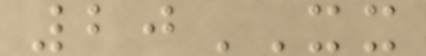20XX
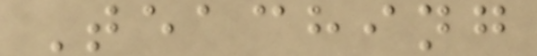Teaching
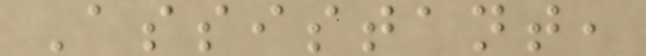Assistant,
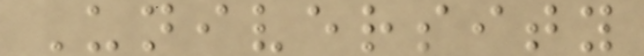University
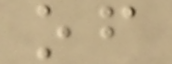of
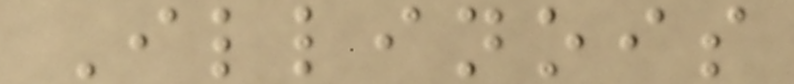Illinois
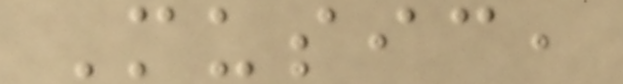Music,
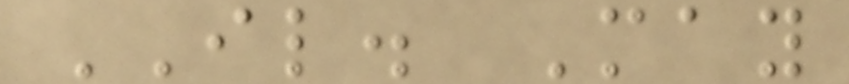IL. May
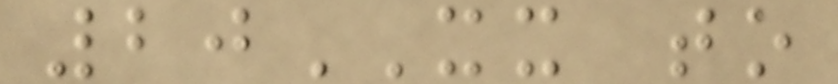20XX to
